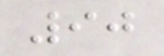90
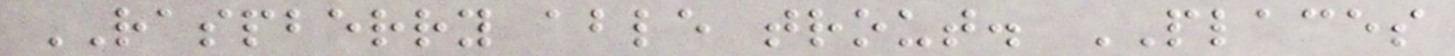RASPBERRY able trout. PLACES
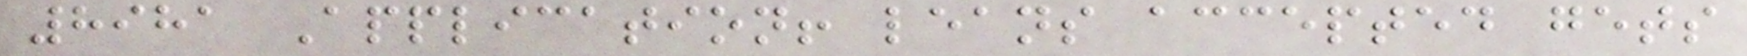8981 Application! leans accepted gets
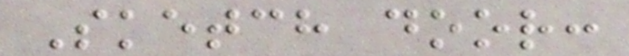Sketch door:
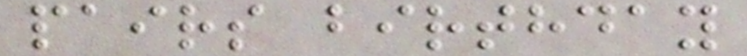pairs birthday
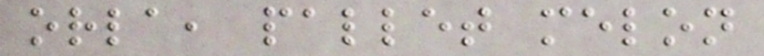orla, pallet melon
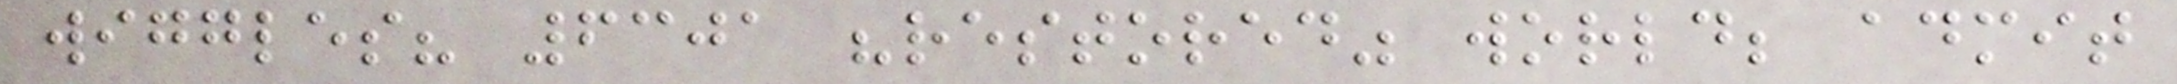wiggles? 6301 "restored" world; admit
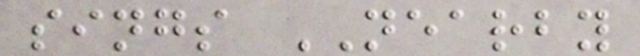sings NEARBY
